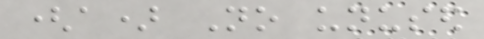(a) No unused
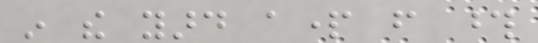in the yard apart from those
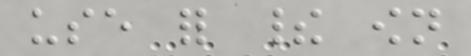use for their own
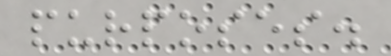purposes.
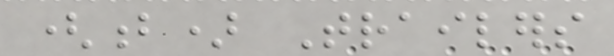(b) Trailers
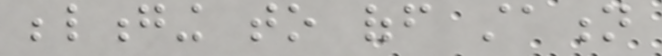belonging to off station
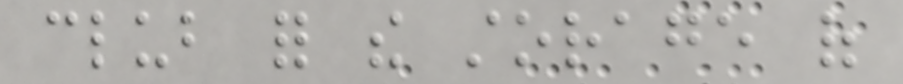club for the storage of
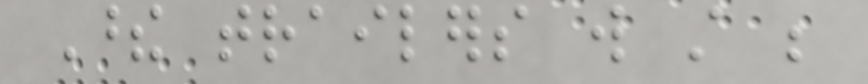These trailers will still be
